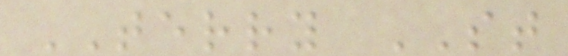TERRY ST
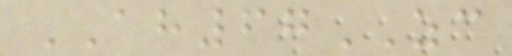AH67ZC
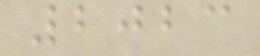2023
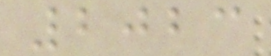2023
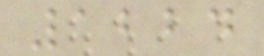1224
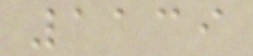1139
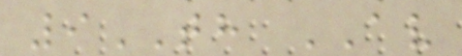9TH AV
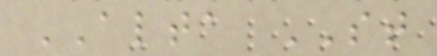ALTA ST
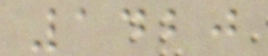1420
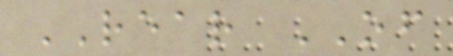REAR OF
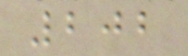202
